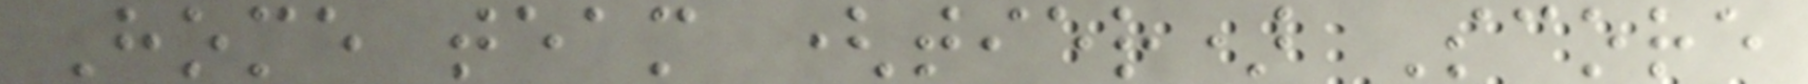Home team (tier) Score
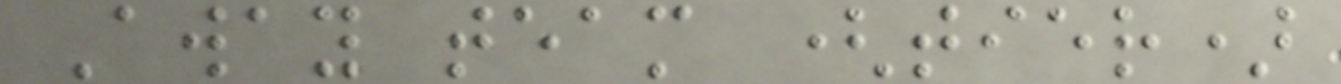Away team (tier)
